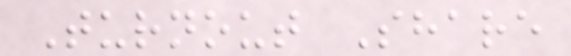Turnout Share
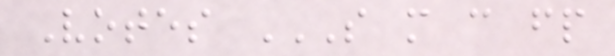Votes S M C FP
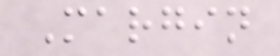Margin
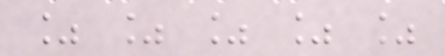% % % % %
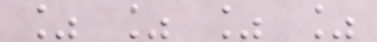% % % %
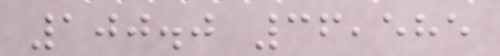100.0 36,585
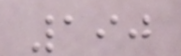190
